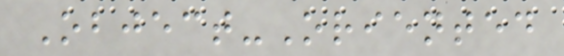Object-Oriented
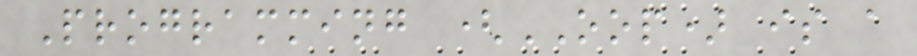Programming (OOP) is a
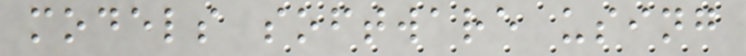models software using
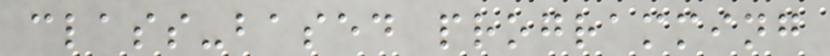class-based programming
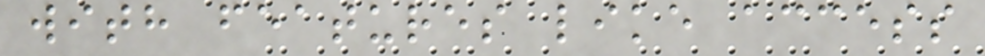with features like access
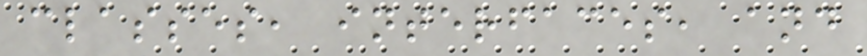classes, interfaces, and
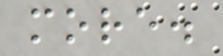more.
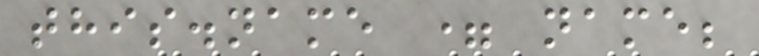this.name = name;
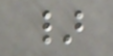}
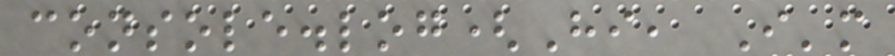console.log(Hi, I'm
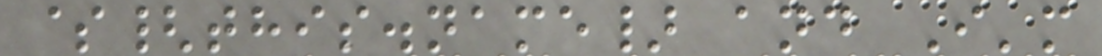${this.name} and I'm
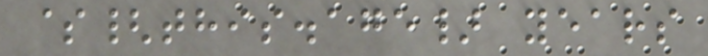${this.age} years
